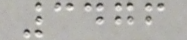3476
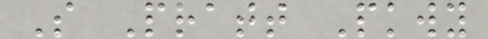S Pratt Pkwy
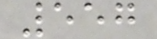557
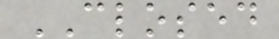CLOSED
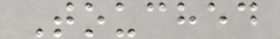Touched
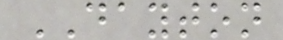DAYTON
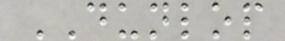DUNLOP
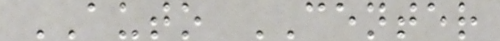AUTO CENTER
